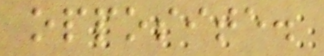opposite.
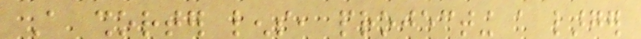A shorter lens, projecting a larger
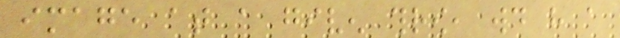image at a given throw, would have a
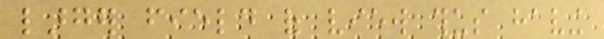larger field of view thus having
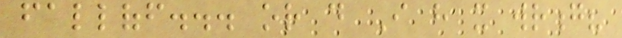falloff... or do I have it wrong?
